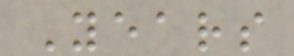Years
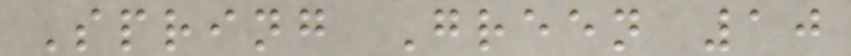Spring Green 10
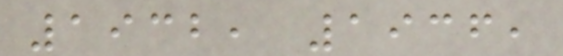1932, 1936,
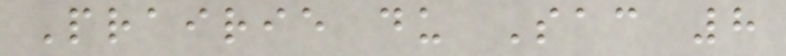Prairie du Sac 8
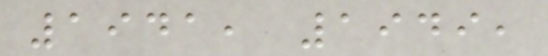1941, 1949,
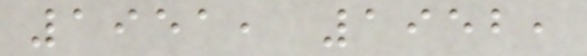1951, 1952,
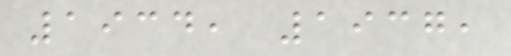1934, 1937,
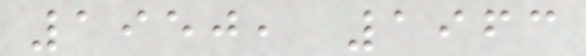1950, 1963
